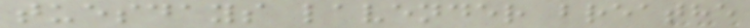tuesdays lavender breathe
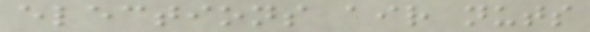elections air nuts
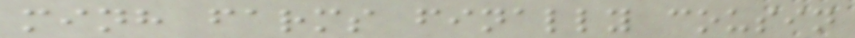minh farms finally cousin
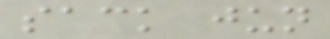sack jun
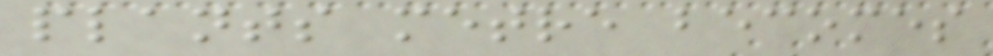plants metre becomes
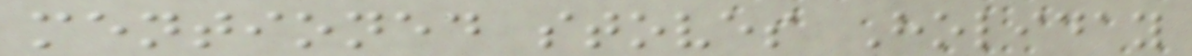mentioned stoves Holiday
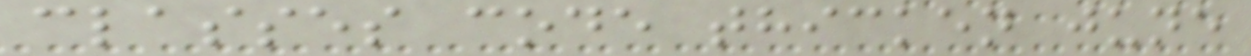classes code thicken june
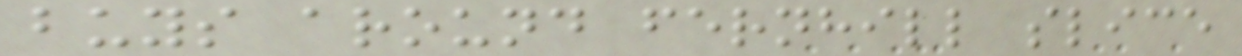buys around fernhill slice
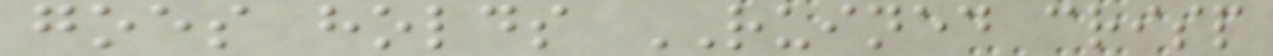goes holds RUINED crisp
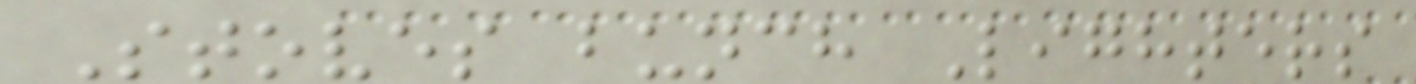Stoves bunch Lighters
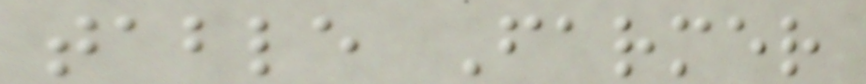table Farmer
